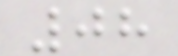08
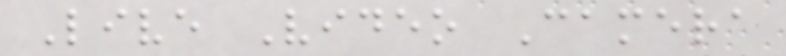Live Video Camera
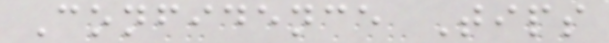Confidence Tips
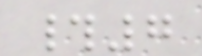#7
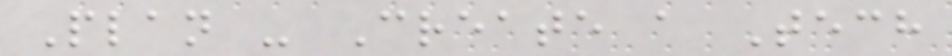Plan - Create a Tech
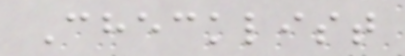Checklist
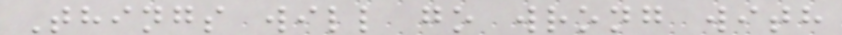Things will go wrong with
